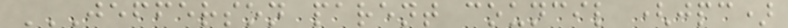JEFFERSON PARENT COUNCIL (JPC)
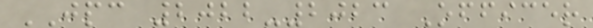JPC 2022-2023 Officer
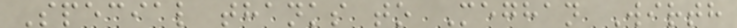Special thanks to Meghan Wirth
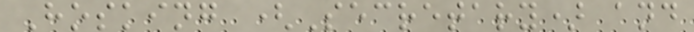Hosking (Secretary) and
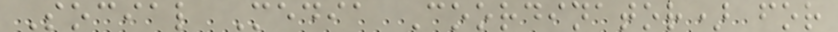Social Media Coordinator) for
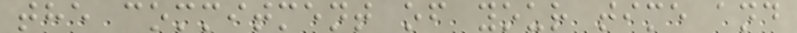the commitment of your time and
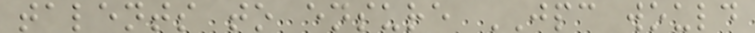talents to ensure JPC would
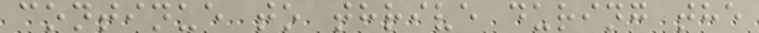continue to thrive during the
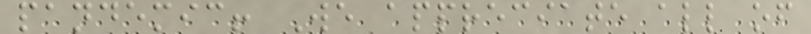pandemic! We appreciate all of
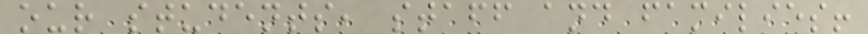our students, staff and families!
